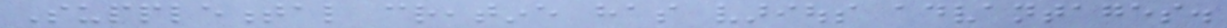Supplemental creatine has various advantages.
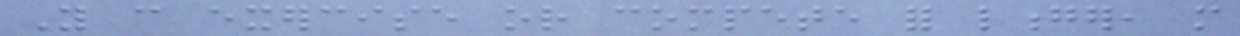You can exercise or compete for longer, more
